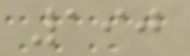190
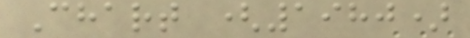Chart (1980)
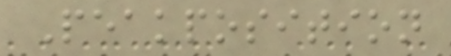Peakposition
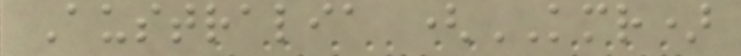Australia (KMR)
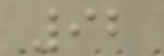92
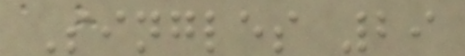Singles 29
